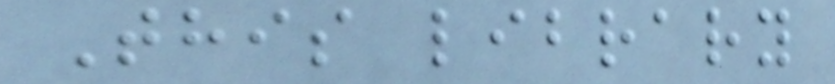This library
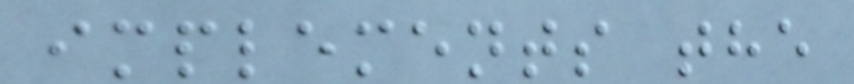implements the
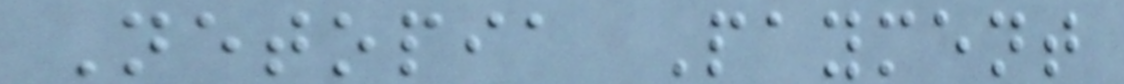Netopia Payment
